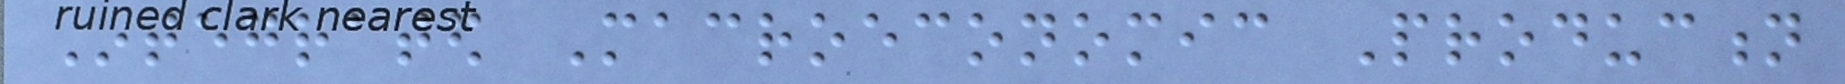Integrated Macroeconomic Production
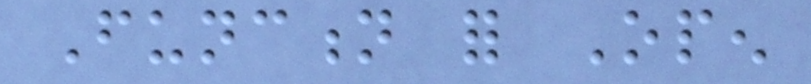Function for Open
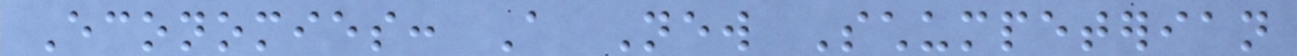Economies: A New Schumpeterian
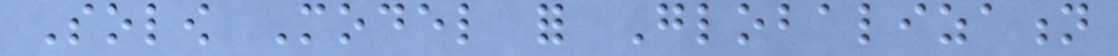Solow Model for Globalization
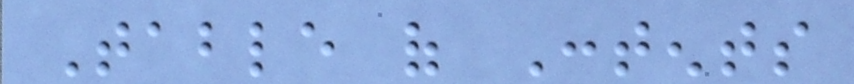Table of Contents
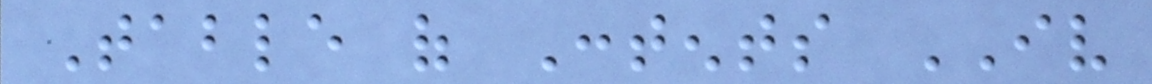Table of Contents IV
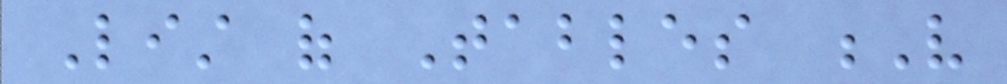List of Tables V
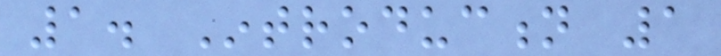1. Introduction 1
